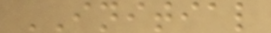INITIAL
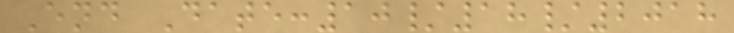End Date:10/18/2018
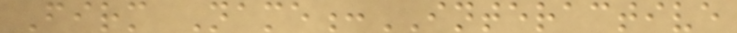Firm Name:INTERACTIVE
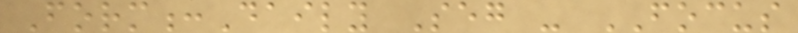Form:Daily Seg - FOCUS
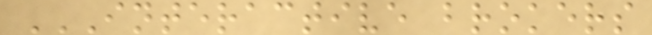INTERACTIVE BROKERS
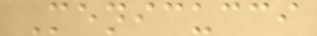Menicucci
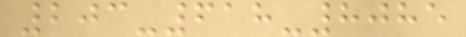203-618-8085
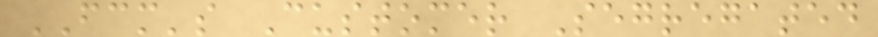FCM's Customer Segregated
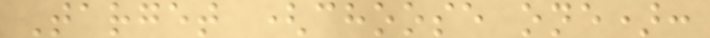Target (choose one):
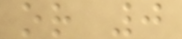or 0
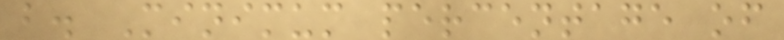b. Minimum percentage of
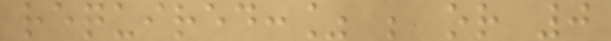required:% ; or 0
